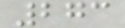273
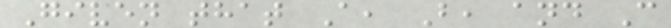Given that A, B, and C
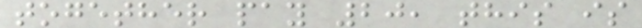together pay 20, this is
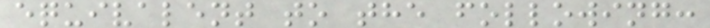equivalent to the following:
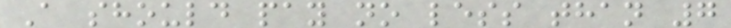A should pay no less than 7
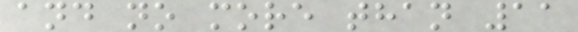and no more than 11
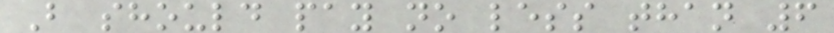B should pay no less than 6
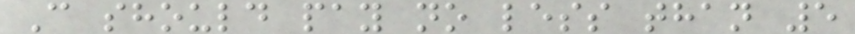C should pay no less than 5
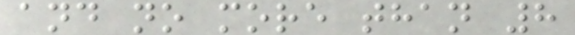and no more than 8
